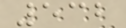532
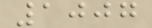1007
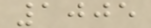1005
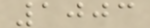1003
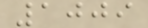1009
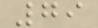79
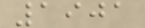1901
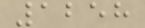1258
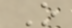O
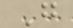G
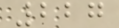227
